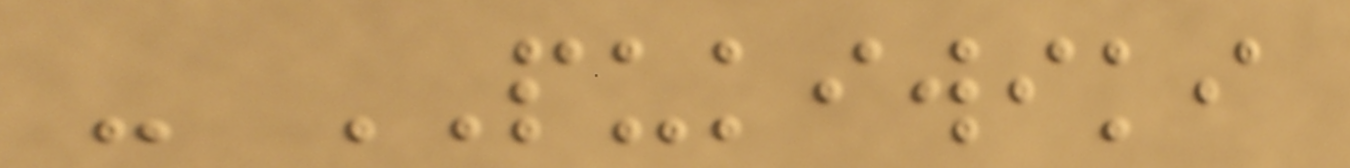- PUKIWIKI
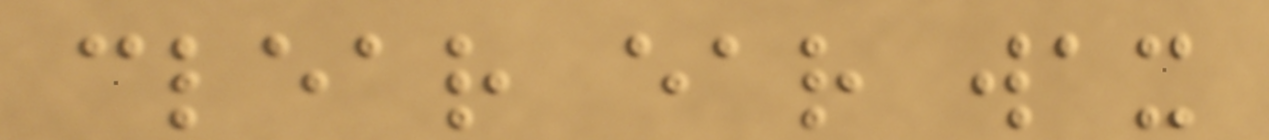clear ear wax
